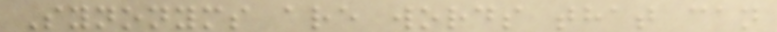Synonyms are words that can
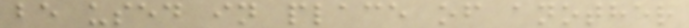be used in place of another
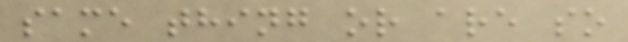same thing or are so
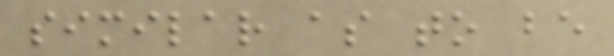similar as to be
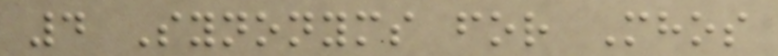4 Synonyms for Mhos
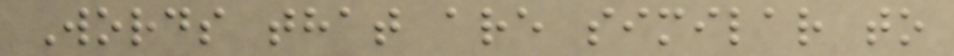Words that are similar to
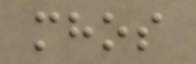mhos
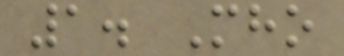1. Mho
